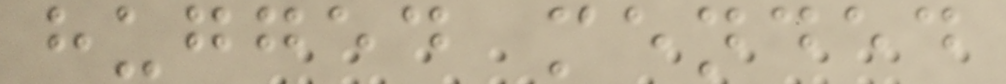hugged mended
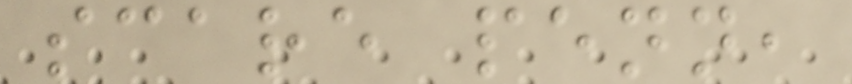scare penn,
